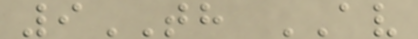9TH AV
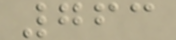763
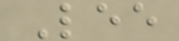Lee
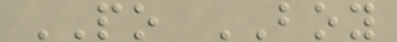PO BOY
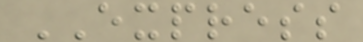EXPRESS
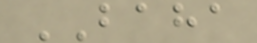BAHA
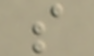s
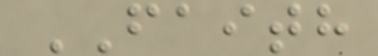FAITH
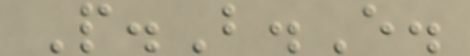P.B.E.
